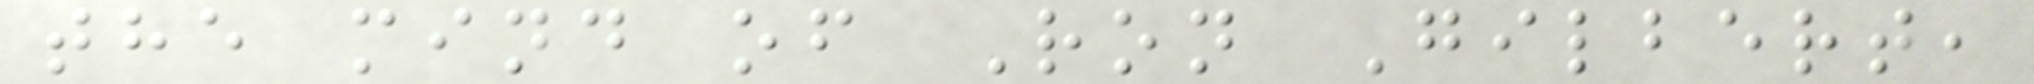the mind of Ron Gilbert,
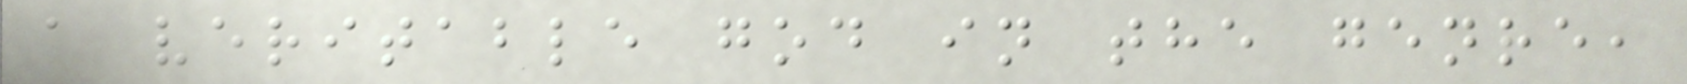a veritable god in the genre,
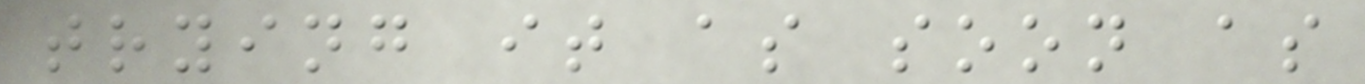trying it as soon as
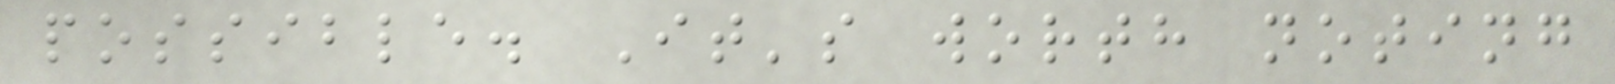possible. It's worth noting
